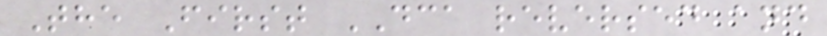The First DCA reversed and
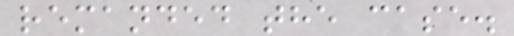remanded the case.
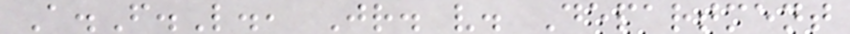A.F.L., Jr. v. Department
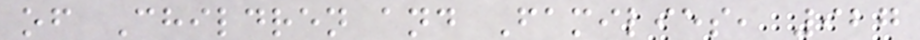of Children and Families, 927
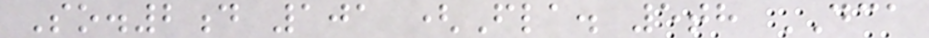So.2d 101 (Fla. 5th DCA
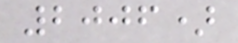2006)
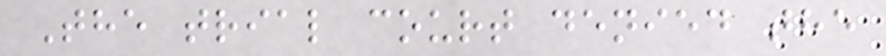The trial court denied the
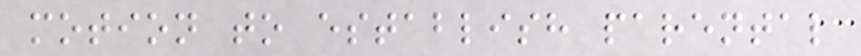motion to establish parental
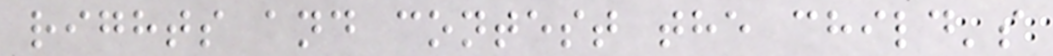rights and contest the child's
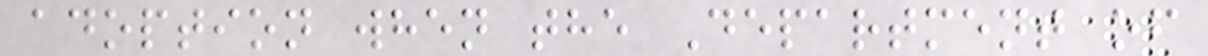adoption when the Department of
